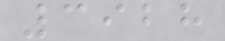3928
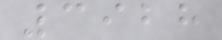3928
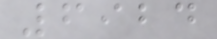6924
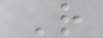R
